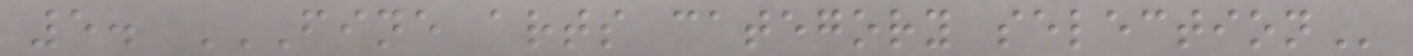5. FINE ARTS CATEGORY SELECTION
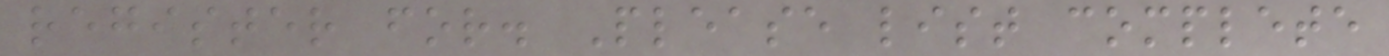register for. Please list complete
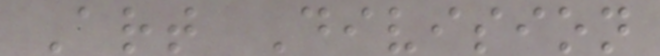Art Division
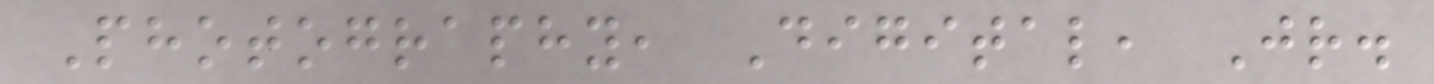Photography, Digital, Jr.
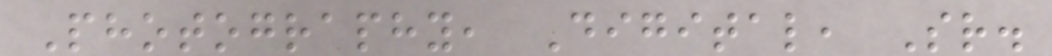Photography, Digital, Sr.
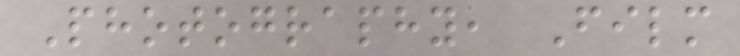Photography, Film
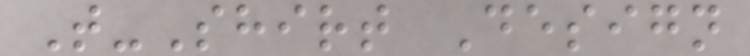T-Shirt Design
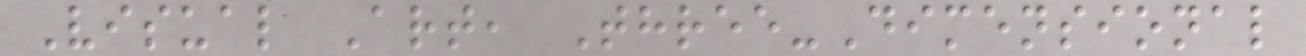Visual Art, Three-Dimensional
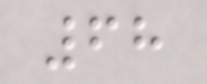68
